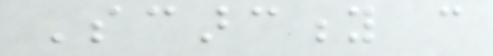Scarcity can
